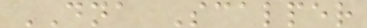DNA Scalper
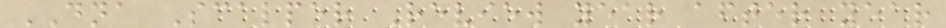DNA Scalper Review year after year
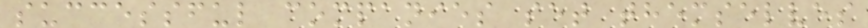successful companies set themselves
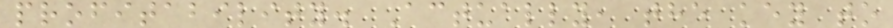profitability. Actually, the key to
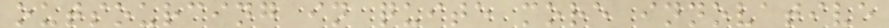outsourcing in quite more innovative
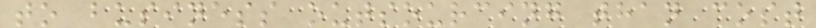to business outsourcing than cost
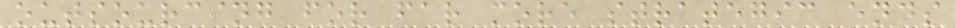outsourcing for far more strategic ends
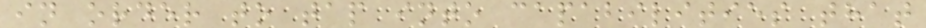in order to tap into capabilities that
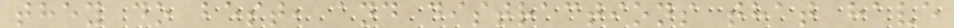they do best, and distractions that have
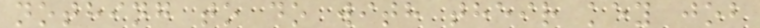nothing to do with their key job
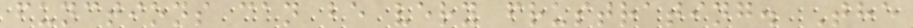functions can be very frustrating. The
